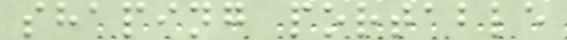shaping portable
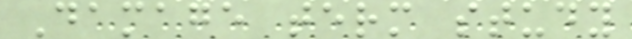Damage term study
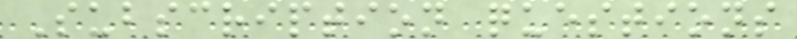Subscription questions
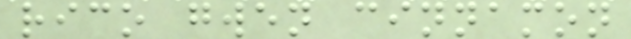rico gwen cinnamon
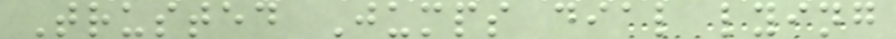Trusted Jumps dial lying
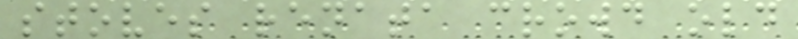stoves renata crowd old
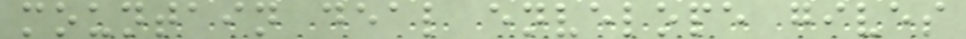mountain deal envelope gives
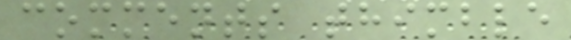comments thimble
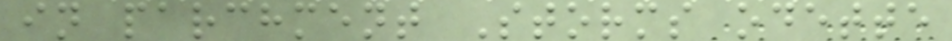in parchment Storms odette
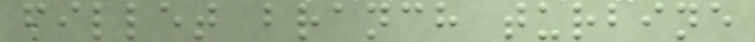fillet branch turbine
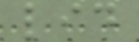lid
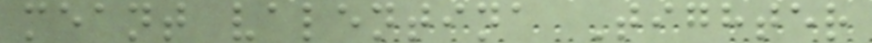meant valentina Tighter
